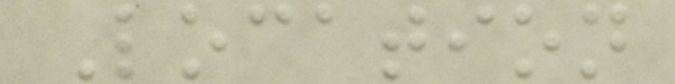Location
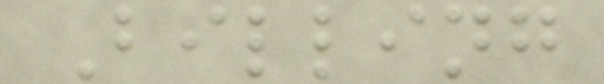Billing
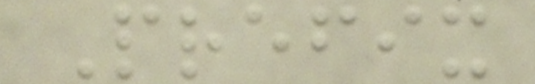Prefix
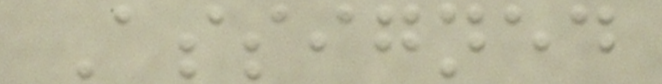Assigned
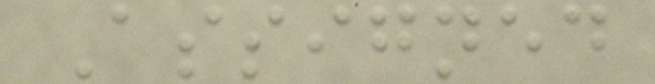Assigned
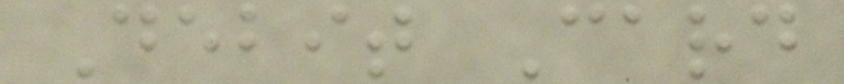Debit Card
